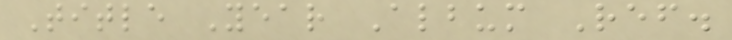Title Year Album Ref.
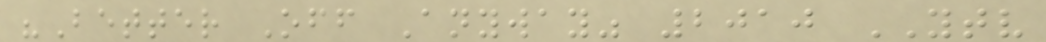"Better Off Anyway" 2010 YTV
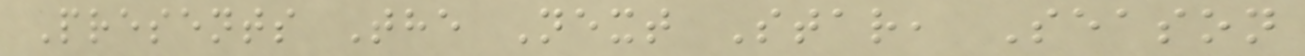Presents The Next Star, Season
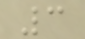3
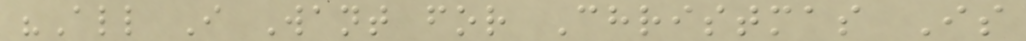"All I Want for Christmas Is
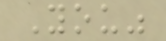You"
